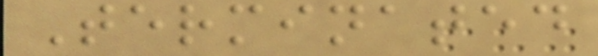Terminated
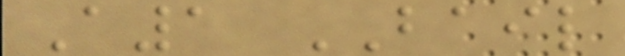A1 BAIL
